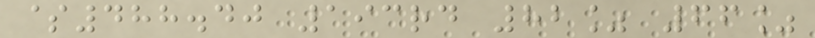$488.40 193rd 82% 66%
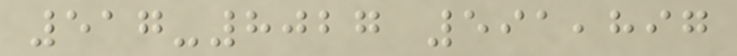517-8027 591,897
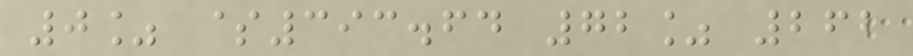0% $393.64 72% 262
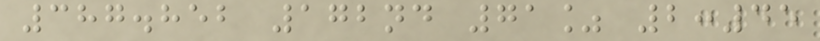387.852 172nd 71% 2:45
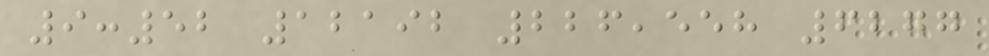9:52 12192 226,558 6277
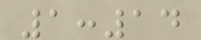1:14
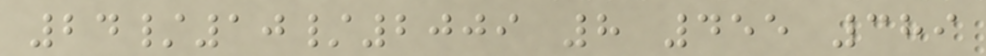24/10/2009 8 455 389
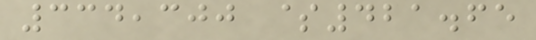334,300 $421.65
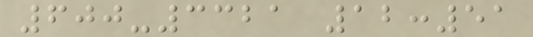600-3321 12:51
